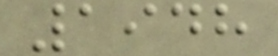1948
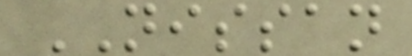NISSAN
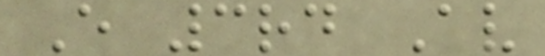E 3rd Av
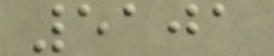5101
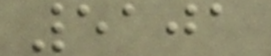5101
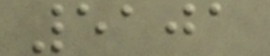5101
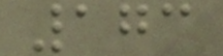173
